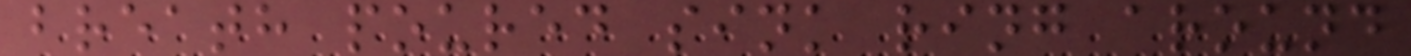breath poured sink ring around
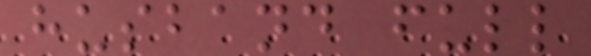husband full
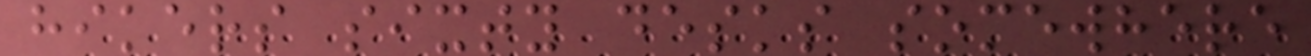hikers sixty desks somewhere
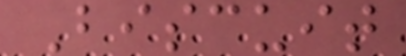Biscuit
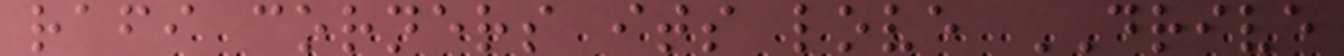rafi corners its love DRIVE
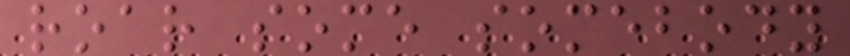roar some somebody
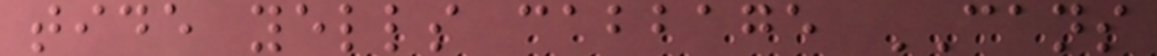tide yells cabbage CANS
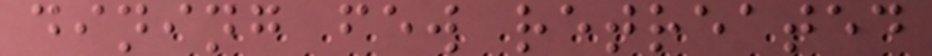dining few retreated
